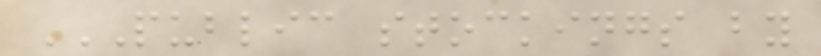PUBLIC STOCKINGS BY
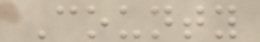County
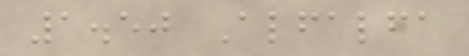1.50 Alfalfa
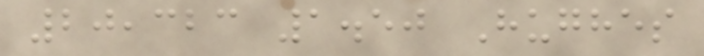20,323 1.50 Hughes
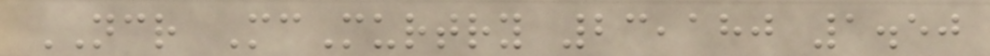NCR McMurtry 23,180 1.50
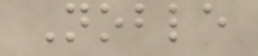Noble
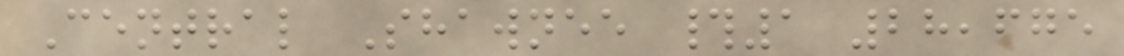Central Shawnee #1 28,675
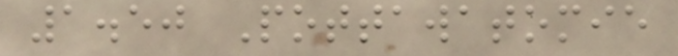1.50 Pottawatomie
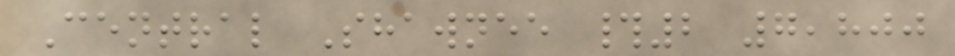Central Shawnee #2 7,800
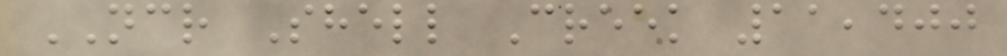NCR Shell Creek 11,400
